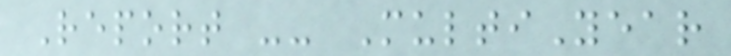Report -- MultiYear
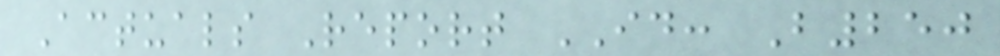Actuals Report ID: B250
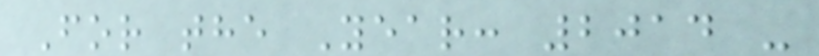For the Year: 2014 -
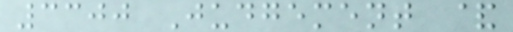3300 Judgement &
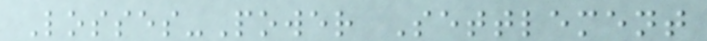Losses-Power Settlement
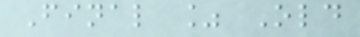Final % Old
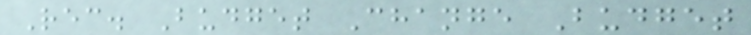Rec. Budget Change Budget
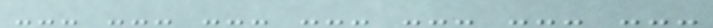--- --- --- --- --- --- ---
